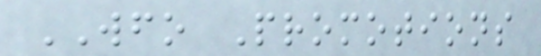WFO Promotions
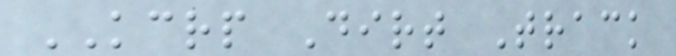KCRP Dirt Track
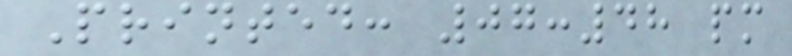Printed: 07:48 pm
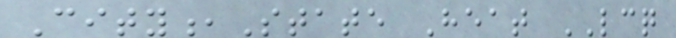City,State Heat LCQ
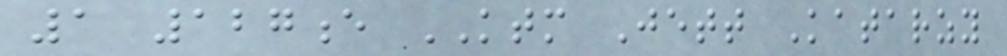1 127e KTM Jett Katarzy
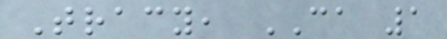Tracy, CA 1
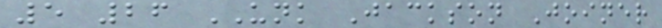5 26 UNK Jackson Joiner
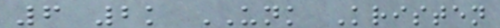6 2k UNK Kristen
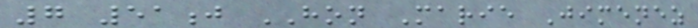7 51j HON Marie Jimenez
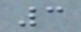3
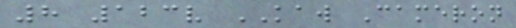8 123v KAW Cameron
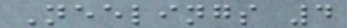Neelings 4
